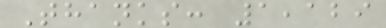Thanks: 1,129
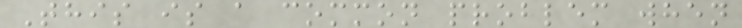This is a common problem when
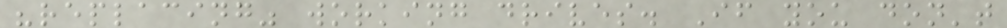"replacing" working drives. If you don't
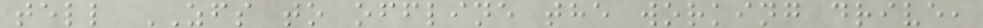tell ZFS to offline the working drive,
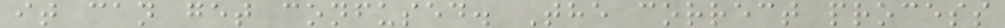it can get confused. The correct process
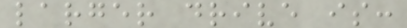larger drive is:
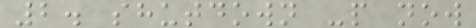2. shutdown -p now
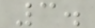3.
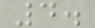4.
